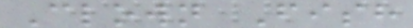Clown Fish
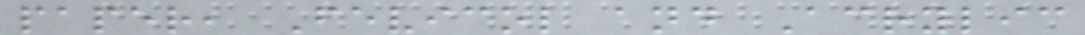paper, Fevicol and Acrylic
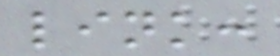link:
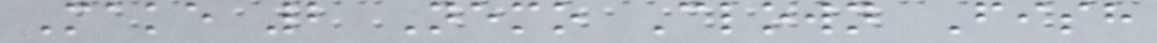Make 2 Nemo Clown Fish
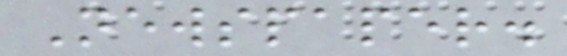Newspaper.
